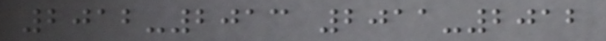2012-2013 2011-2012
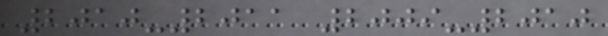2010-2011 2009-2010
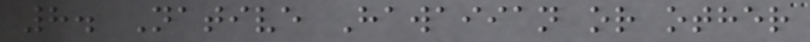8. Native Hawaiian or other
